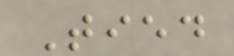Tied
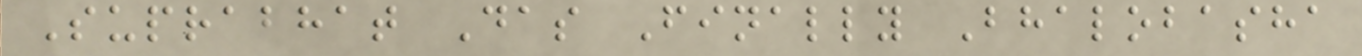Suprabhat Das Finally Bhalobasha
